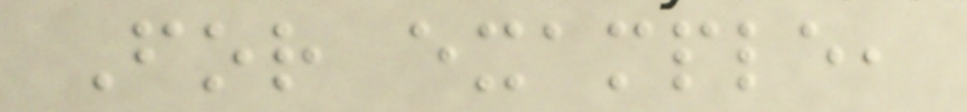For example,
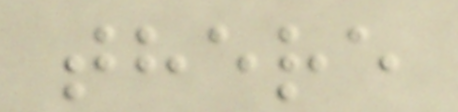there
